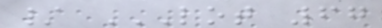/ LOT 67
